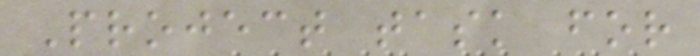Project task for
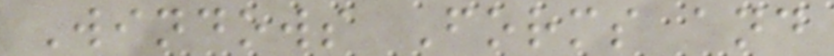Windows Forms and
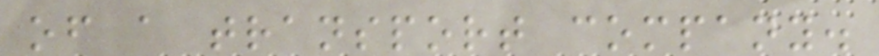of a transport company.
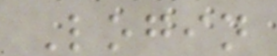Login
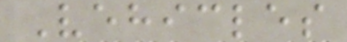Vehicles
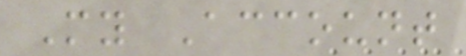My Account
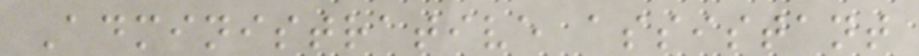Administrative assistant
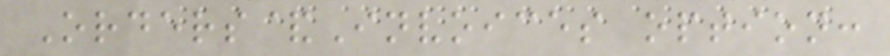Orders&Invoices option:
